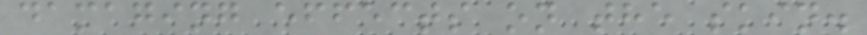damaging effects on the skin.
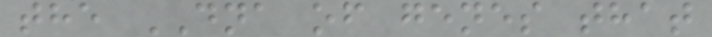the DNA of genes that
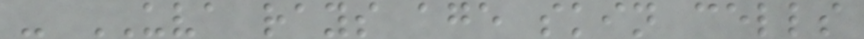- UVA rays age skin cells
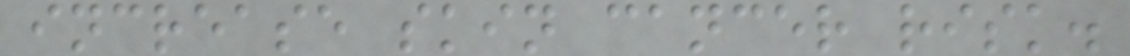increase skin cancer risk.
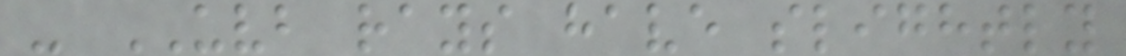- UVB rays have slightly
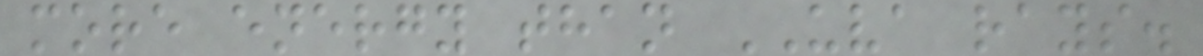more energy than UVA rays.
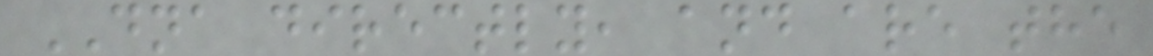DNA directly, and are the
